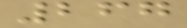267
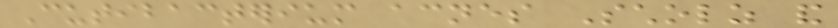Cutibacterium acnes Scholz and
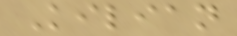Kilian
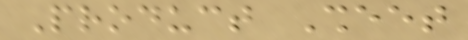Product Sheet
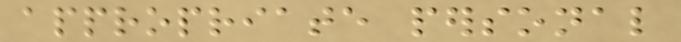appropriate personal
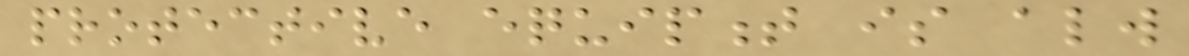protective equipment is always
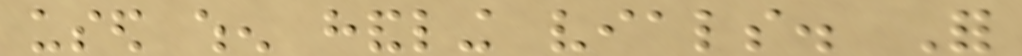used when handling vials. For
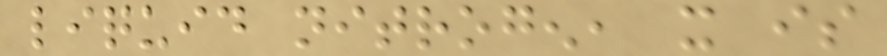liquid nitrogen, it is
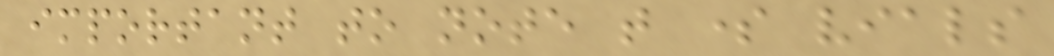important to note that some vials
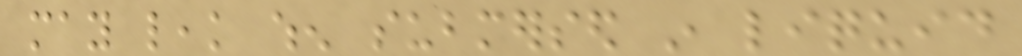may leak when submersed in liquid
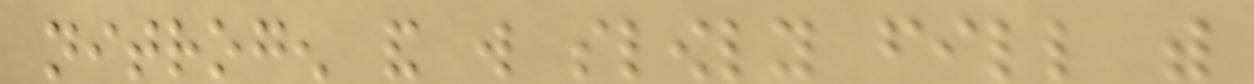nitrogen and will slowly fill with
